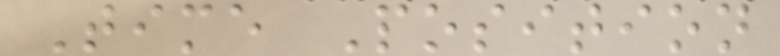Time Position
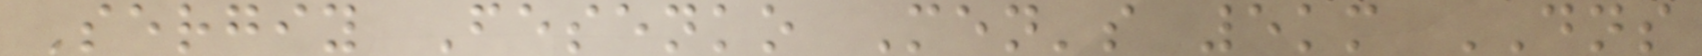Sergiy Fesenko Men's 5km DNS
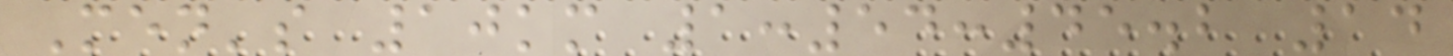Men's 10km 1:54:45.2 14
